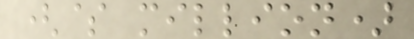($ million)
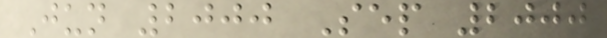Jun 2000 Sep 2000
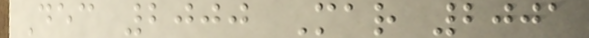Dec 2000 Mar 2001
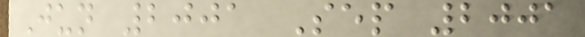Jun 2001 Sep 2001
